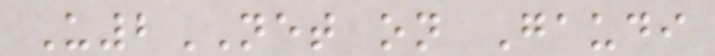U2NET on Gaudi
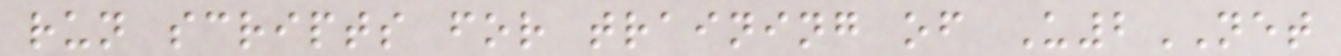run scripts for training of U2NET
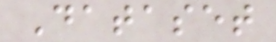Dataset
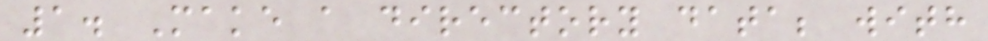1. Make a directory data; with
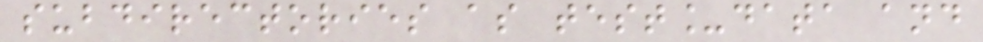subdirectories as test_data and
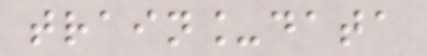train_data
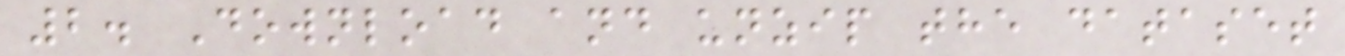2. Download and unzip the dataset
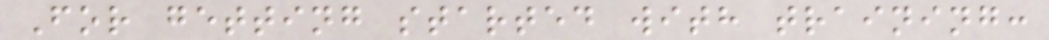For getting started with training:
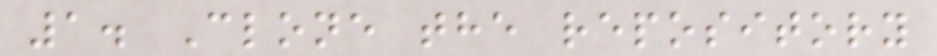1. Clone the repository
